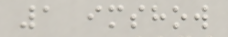1 imshow
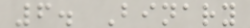6. Binary
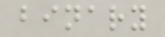binary
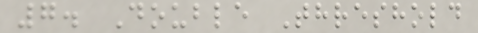7. Double Threshold
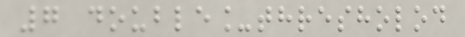7 double_thresholod
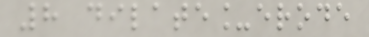8 dilate_erode
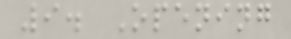9. Opening
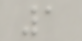1
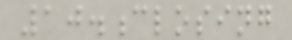10.closing
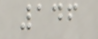146
